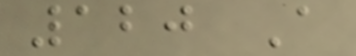120 A
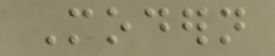Modern
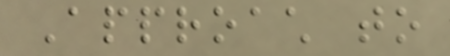Approach to
